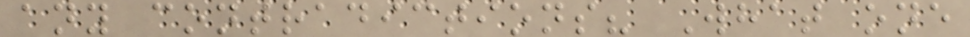any contradictions? What one
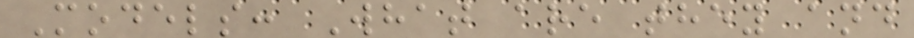Models: What are they and
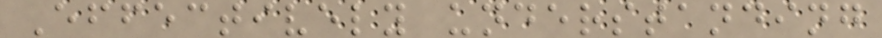Effectively understanding
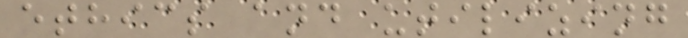ethics and utilizing
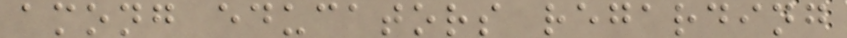among educators regarding
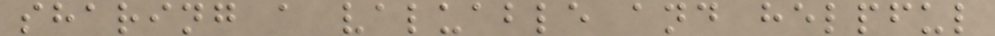sharing a valuable and helpful
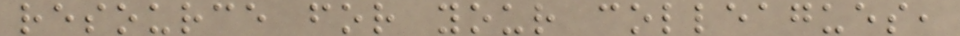resource for your colleagues,
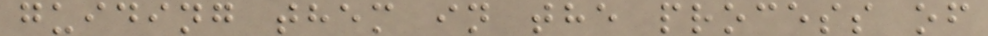guiding them in the process of
